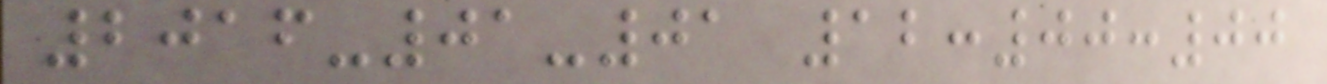2016-01-01 12:00:00
